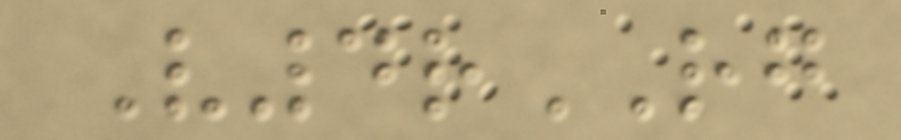V4rRG
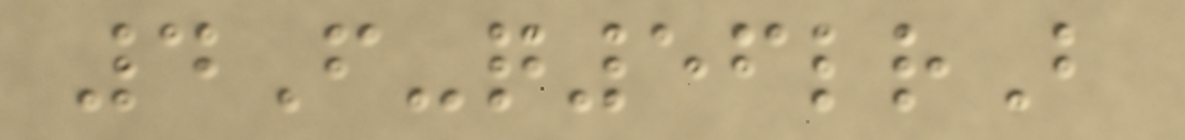4F-q56lrB
